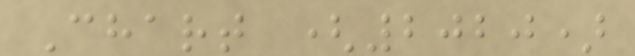Chart (2020)
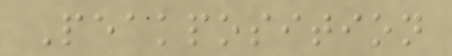Peakposition
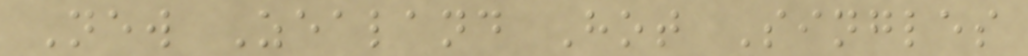New Zealand Hot Singles
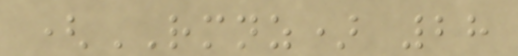(RMNZ) 28
